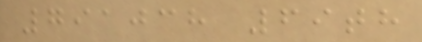791038 69th
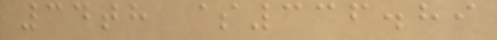34th $336.89
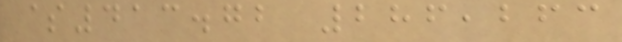$413.72 286,263
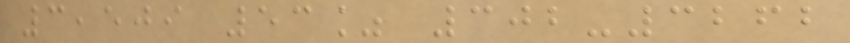3,509 53% 302-3262
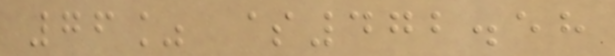76% $472.58
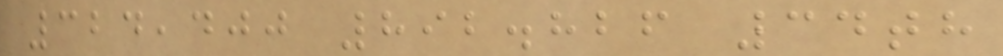324,400 892.826 34th
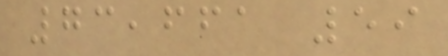73,661 59
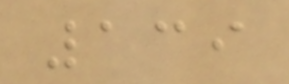139
